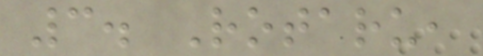3. Rotaru,
